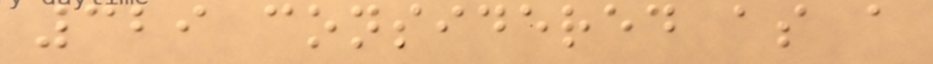329 considered as a
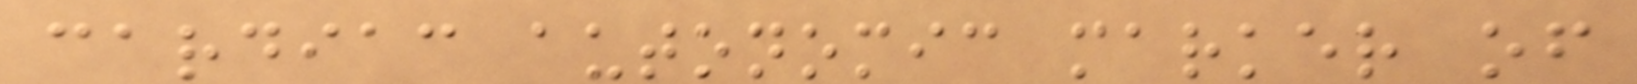cardiac autonomic marker of
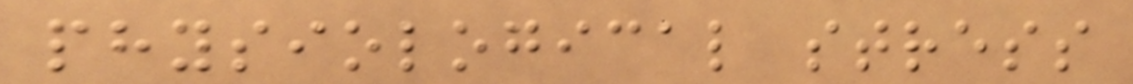physiological stress
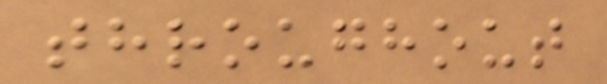throughout
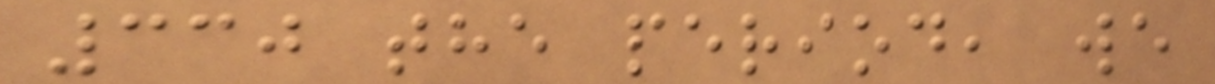330 the period, we
